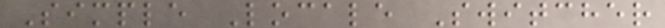Simple Locale Switcher
